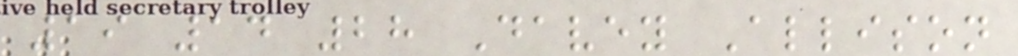19 14 28 Davey Allison
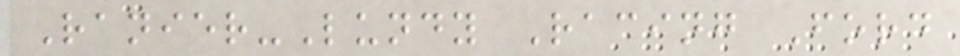Ranier-Lundy Racing Ford
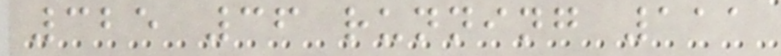325 36 running 111
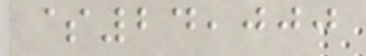$24,000
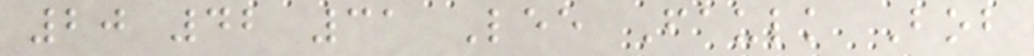20 42 31 Lee Faulk Bob
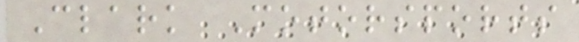Clark Motorsports
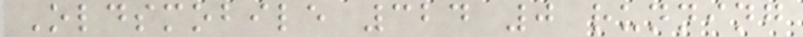Oldsmobile 324 0 running
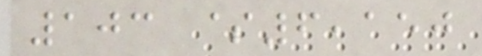103 $6,150
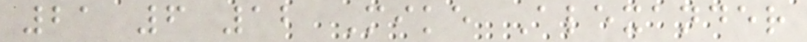21 6 12 Mike Alexander
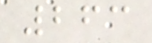263
